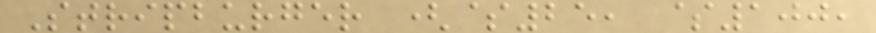Stripburger ($25, $100,
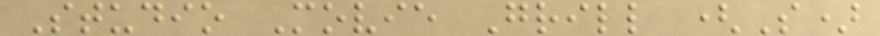Studio Movie Grill (S)
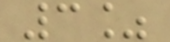3%
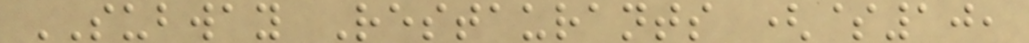SUBWAY Restaurants ($10,
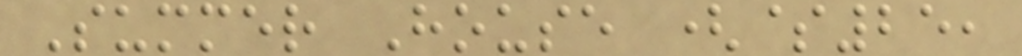Summer House ($25,
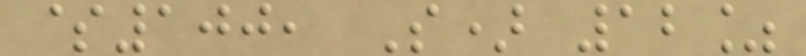$100, S) 12%
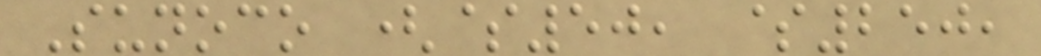Sunoco ($50, $250,
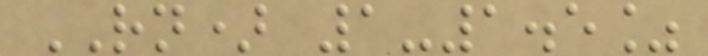RN) 1-1.5%
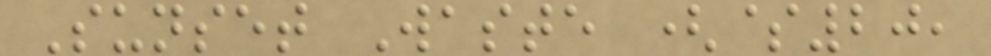Sunset Waste ($20,
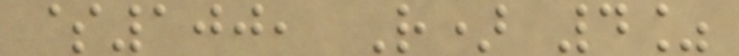$100, R) 4%
